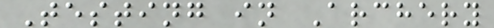Testing in Archery
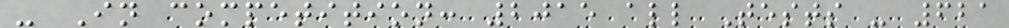- In competition: 2015 all Tests - 621
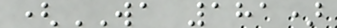(WA 181)
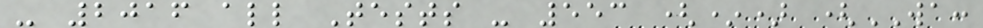- 2016 all Tests - 553 (*) (WA:
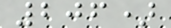206)
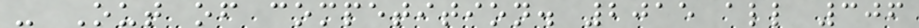- Out of competition. 2015 all 306
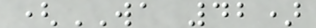(WA 42)
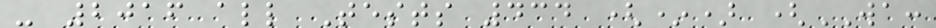- 2016 all Tests 434 (*) (WA:
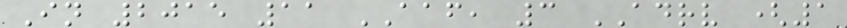In 2015 11 AAF, 3 ADRV (1
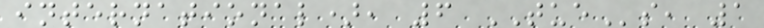international), 6 TUEs, 1
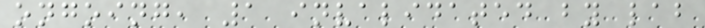ongoing, 1 invalidated by lab
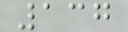137
